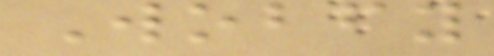Wobfy
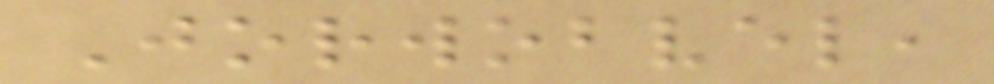Jorwobvel,
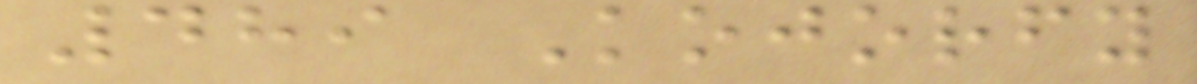489 Kojorfy
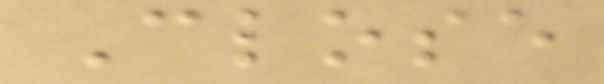Close
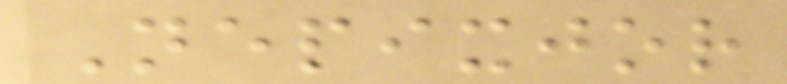Nepixjor
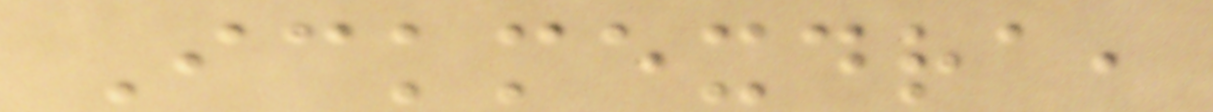Ickmexdra,
